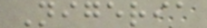Nigeria
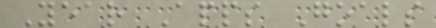Year Apps Goals
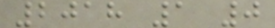2018 1 0
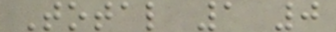Total 1 0
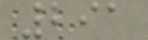291
